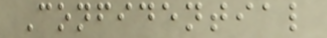Confidential
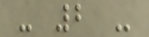- 2 -
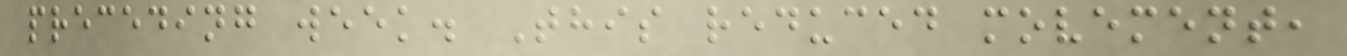preceding week. This reduced movement,
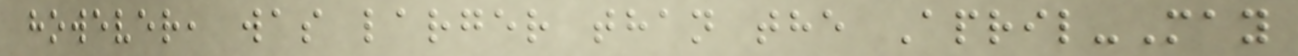however, was larger than the April-May
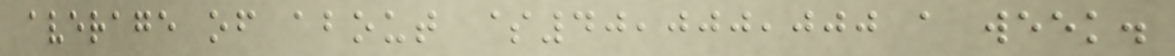average of about $40,000,000 a week.
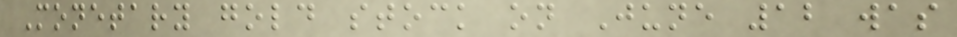Monetary gold stock on June 12 was
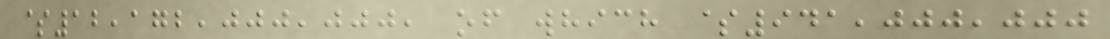$12,172,000,000, of which $941,000,000
